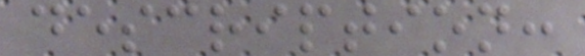description:
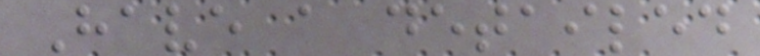Have a detailed
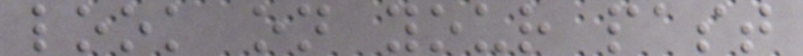look on your past
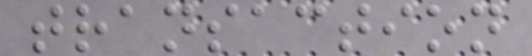transaction
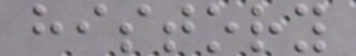history
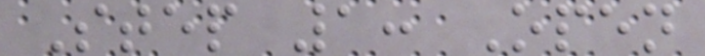Step 1: Open
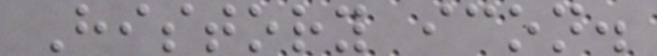History icon.
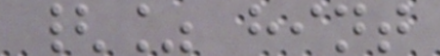{% hint
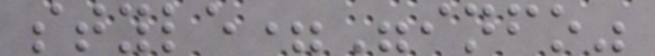style="info"
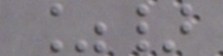%}
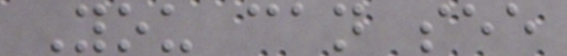You can see
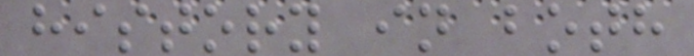history in both
